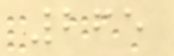265
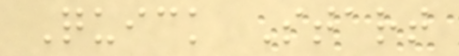Quick Start
